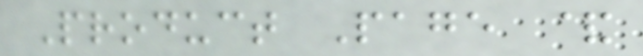Product Page &
